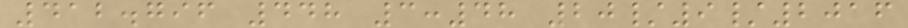412.796 448 3:48 20/9/2016
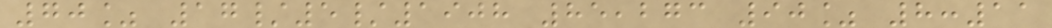70% 17/5/1908 85,273 90% 8:11
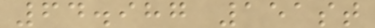64.987 151st
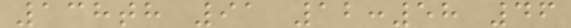138th 91 12:58 46
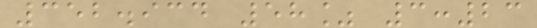352.934 58% 3:23
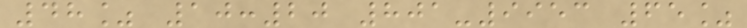48% 10:20 801-9953 65%
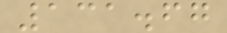131.67
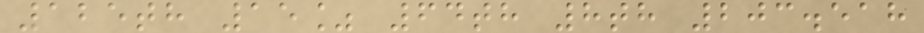125th 15% 64th 8th 203.518
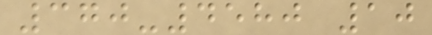370-4580 10
